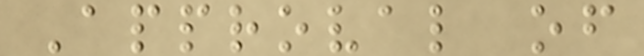Approval of
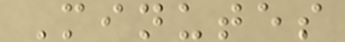Minutes
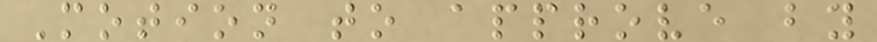Motion to approve by
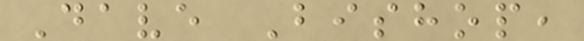Dave Bishop,
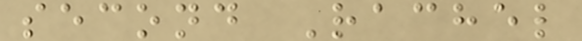second Rachel
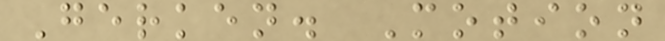Gerken. Motion
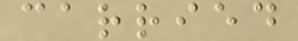carried
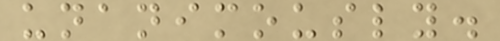unanimously.
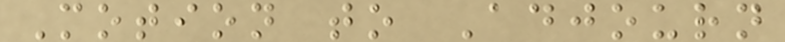Motion to Adjourn
